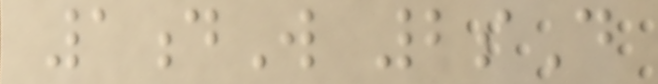1dW 2sD
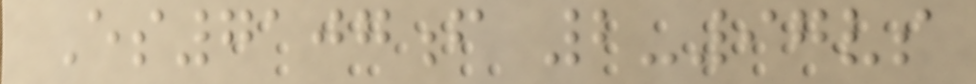Es7107f 2-97vs
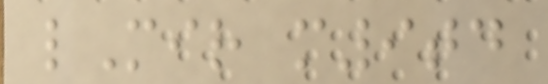lMir m9td
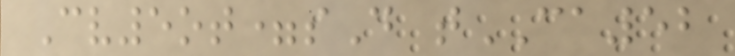Cv5ot=sD tCA52
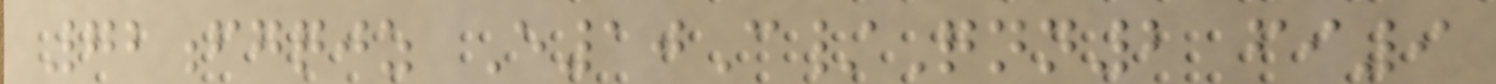72fgqjz E10C/Qnn2 fi9
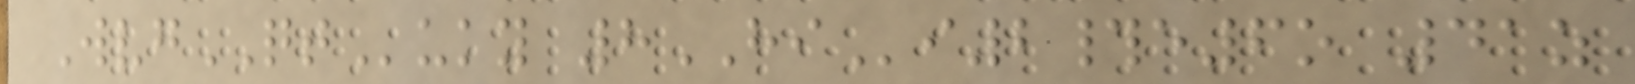WvgQTuky 8HIi2#e6o 41z
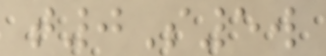t0S5w
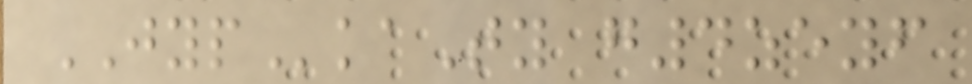JYPkaTy g4zeyf
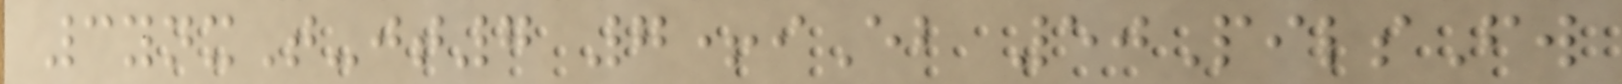3ynxT-jt7 7+iEb 50PilsFw
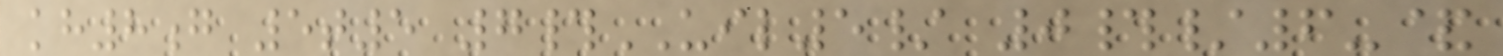kh8g 5t5 7#UIL5/ 0#/6-&
